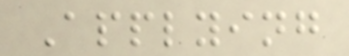Applying
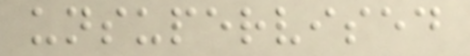unsupervised
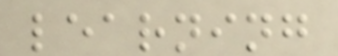learning
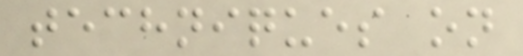techniques on
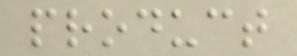product
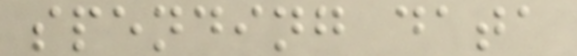spending data
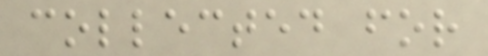collected for
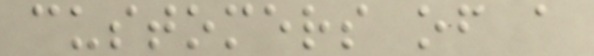customers of a
